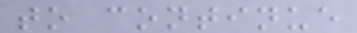to continue
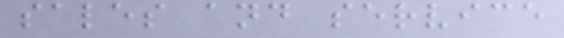sales and service
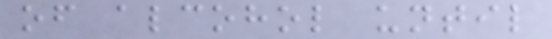of alcohol until
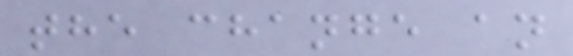the change an
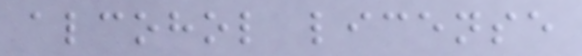alcohol license
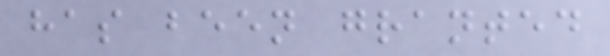has been granted
